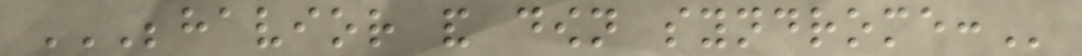BEHAVIOR AND DOWN SYNDROME:
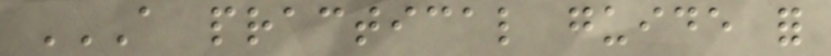A PRACTICAL GUIDE FOR
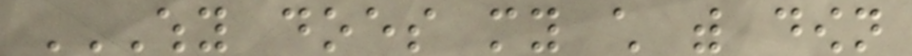WHY DOES MY CHILD WITH DOWN
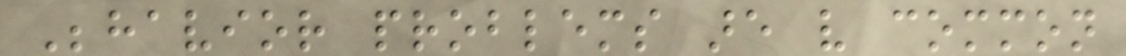Behavior problems are very common
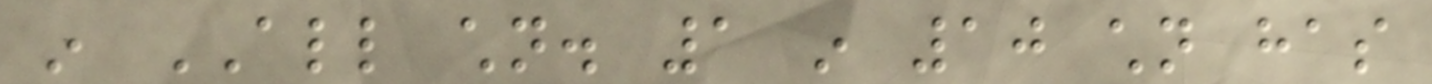in ALL children. 1 in 10 children has
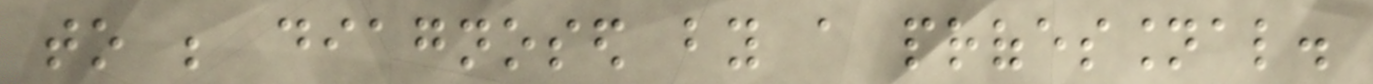to be diagnosed by a professional.
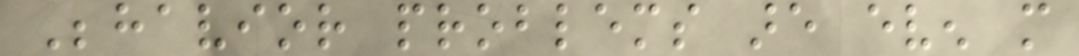Behavior problems are even more
